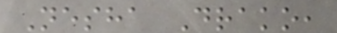Nesha Drako,
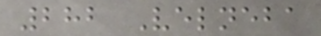282 Velneba
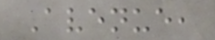Avenue,
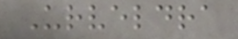Urveldra
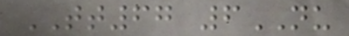TT67 6NU
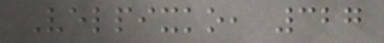Velpixko, 327
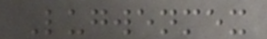Lugwenmex
